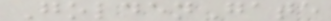GoldenGate
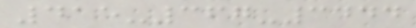415-367-3444
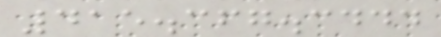415.367.3444
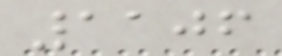1106
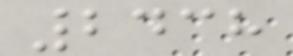2438
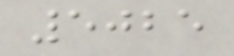5025
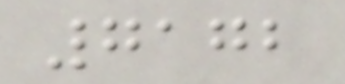7172
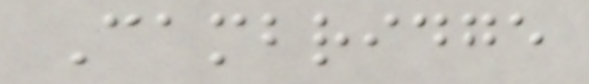Cambridge
